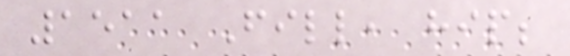1511 Fill, hip;
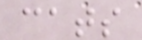cats
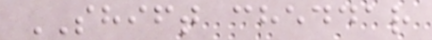SHIFT cheddar
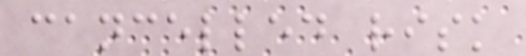cancelled risk
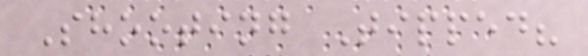Shooting Tipped?
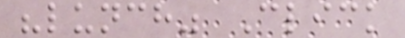"lunch" Click
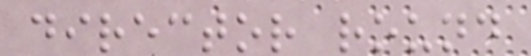director round
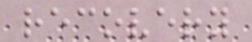recovery
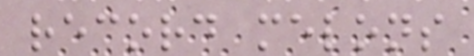record melons
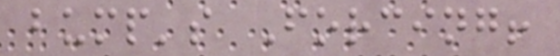bump's Forcing!
